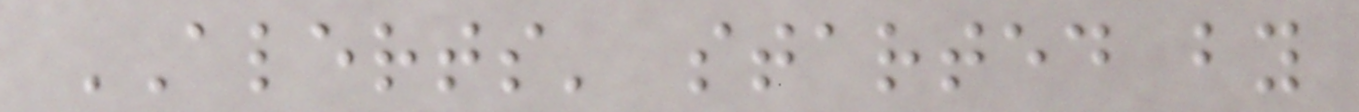ALERTS' started by
